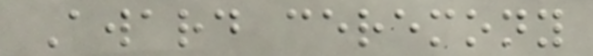Award ceremony
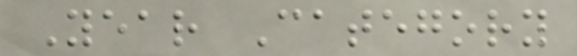Year Category
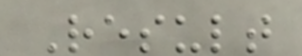Result
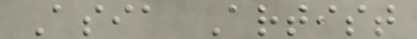Asia Artist
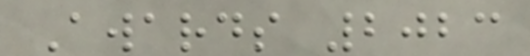Awards 2023
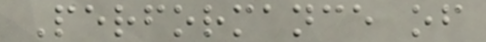Performance of
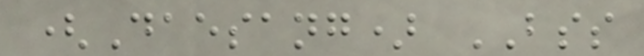(Daesang) BSS
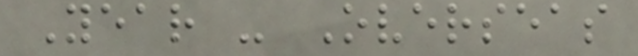Year - Overseas
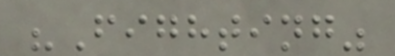"Fighting"
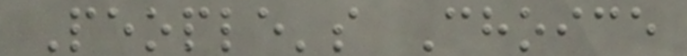People's Choice
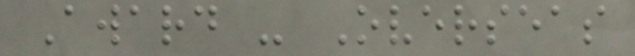Award - Overseas
